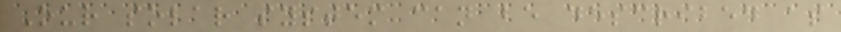Our solar system can be described as
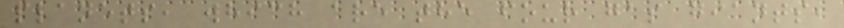planets, which are the four gas giants,
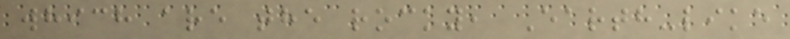which are the rocky, Earth-like
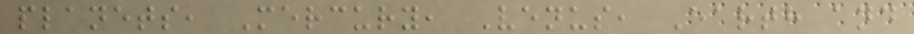planets, Mercury, Venus, Earth and
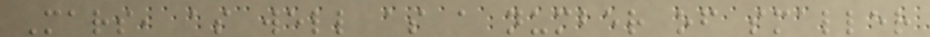Mars, as well as a number of smaller
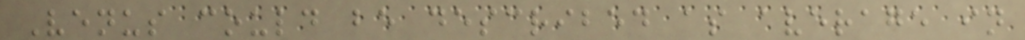Venus could be described as average in
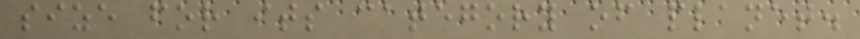size for its category of planet.
